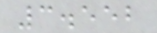3.552
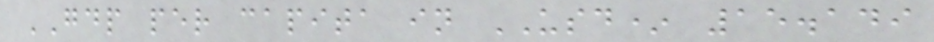GDP per capita in USD* 15.149
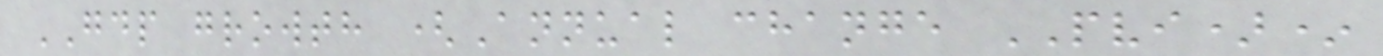GDP growth (Annual change PVI)*
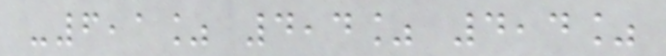-6,1% 4,4% 4,4%
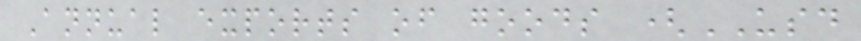Annual exports of goods (USD
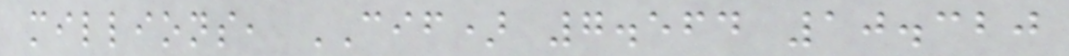millions, CIF) 7.564 10.320
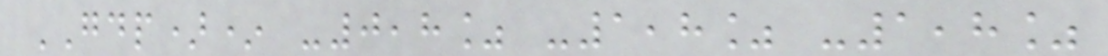GDP)* -0,8% -1,8% -1,8%
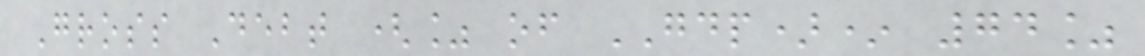Gross Debt (% of GDP)* 74%
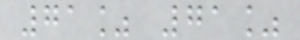71% 71%
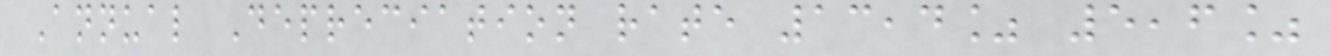Annual Depreciation rate 13,4% 5,6%
